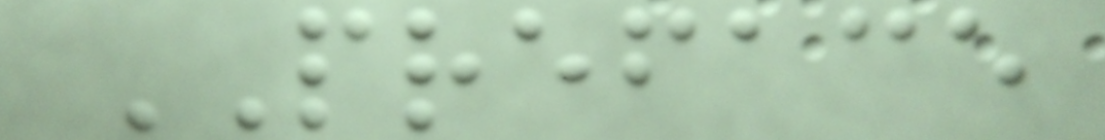PREFACE
